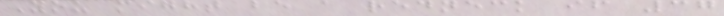You might be a redneck if 37
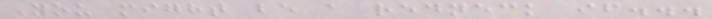You might be a redneck if...
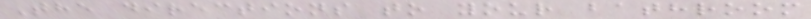The directions to your bathroom
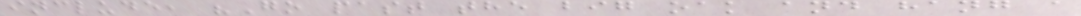include, "Go past the big oak and hang a
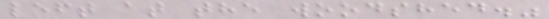left at the woodshed."
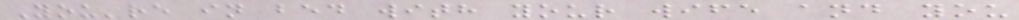You're in bed with your wife and you
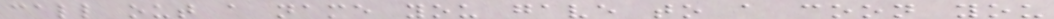call out a name you gave to a coon you
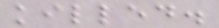killed.
